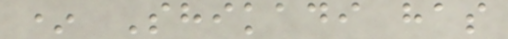* Shikadi has
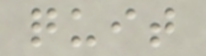quit
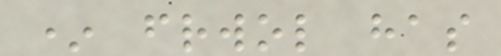* frwol has
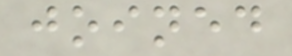joined
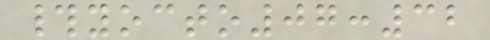#yocto07:32
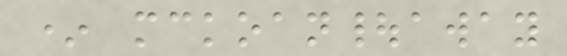* mckoan|away
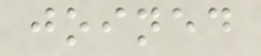joined
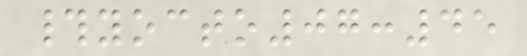#yocto07:45
